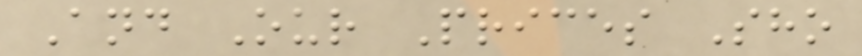And Our Prices Sho
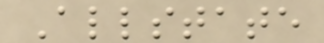Allstate
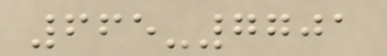665-7701
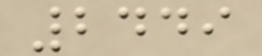2449
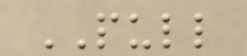PULL
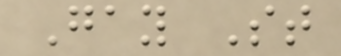Gay St
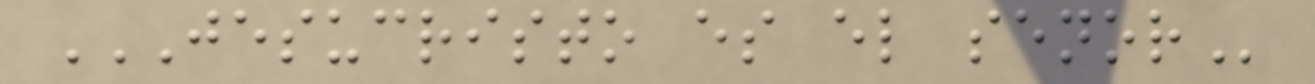JESUCRISTO ES EL SENOR
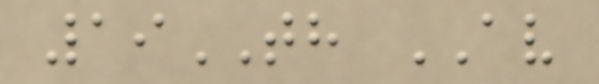19TH AV
